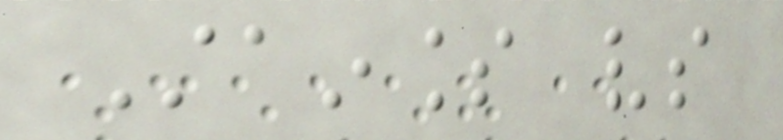Stainless vs
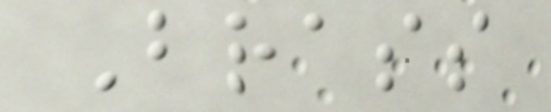Brass
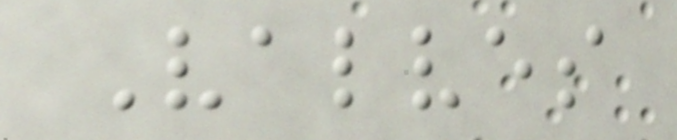Valves
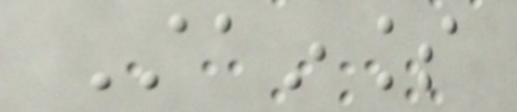Stainless
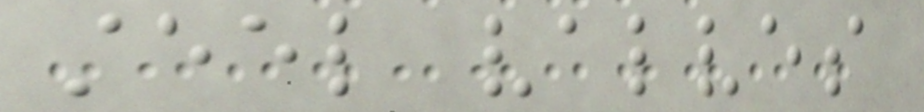steel valves
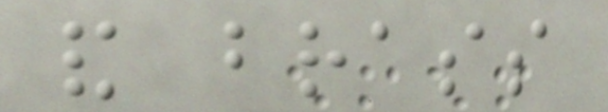and brass
